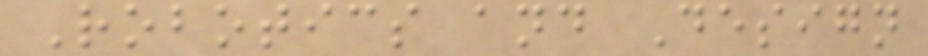Robotics and Design
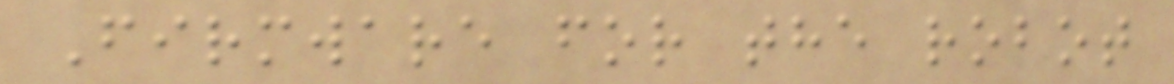Firmware for the robot
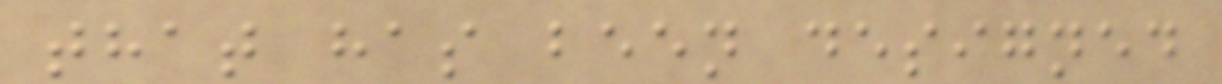that has been designed
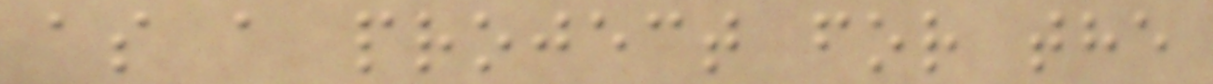as a project for the
